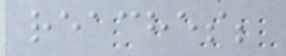reaches;
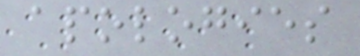apologies
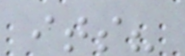its?
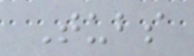Tubs
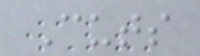Cuts
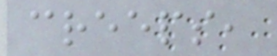creeps,
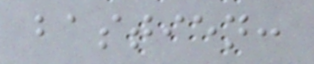bastien:
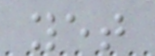yet
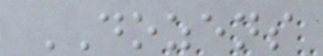DOZENS
